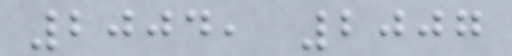2004, 2007
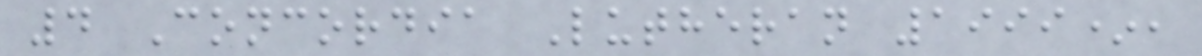4 Concordia Lutheran 1999*,
